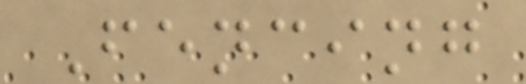Fencing
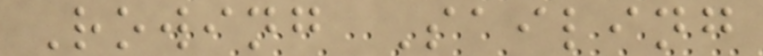Rowing Sailing
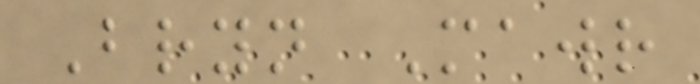Bryn Mawr
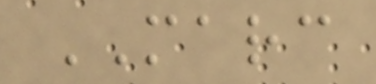MARC
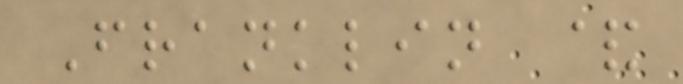Franklin &
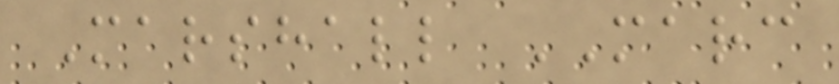Marshall MARC
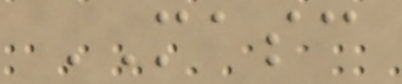MASC
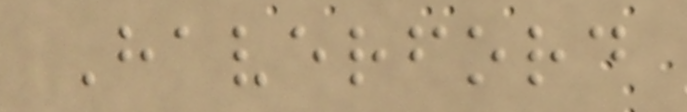Haverford
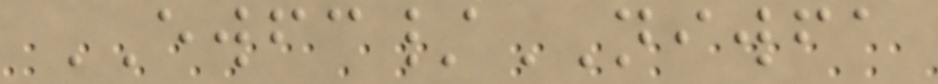EWFC/NIWFA
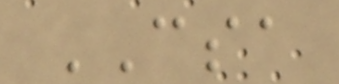CSA
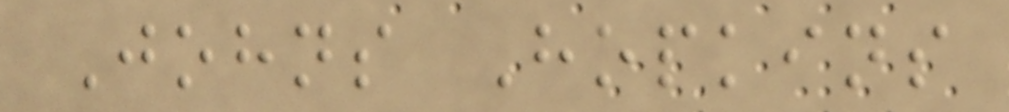Johns Hopkins
